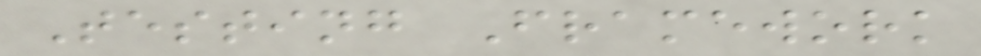Testing Framework
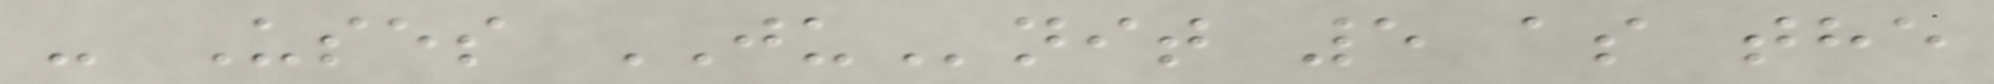- Uses JUnit 5 as the
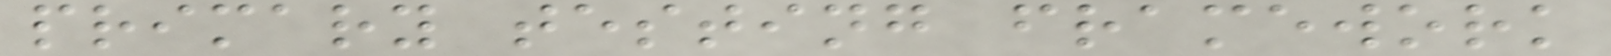primary testing framework
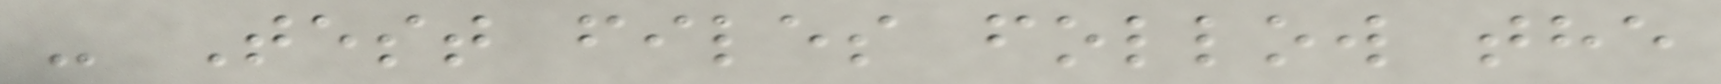- Test files follow the
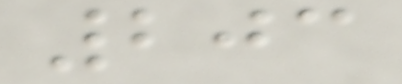203
